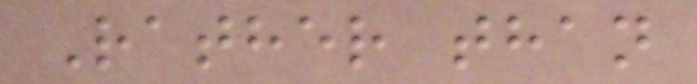Rather than
